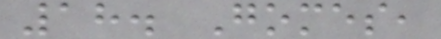18. Gomes,
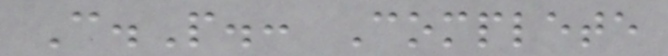C.P.: Complete
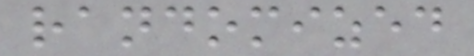randomized
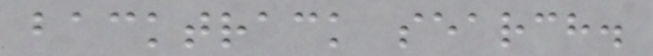backtrack search.
